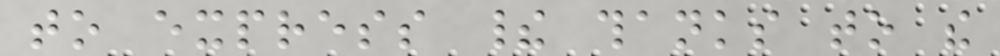to express their thanks to the
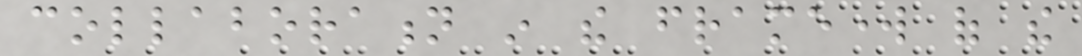collaboration in the framework of the
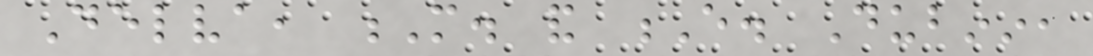Delva, M. and E. Dubinin,
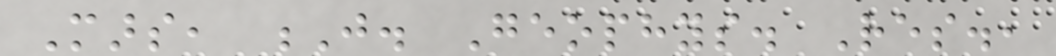Mars, J. Geophys. Res.,
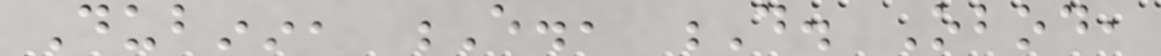Dubinin, E., D. Obod,
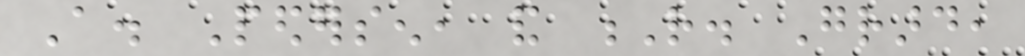A. Pedersen, and R. Grard,
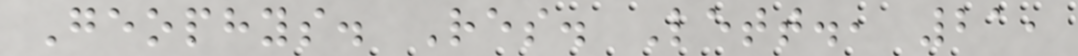Geophys. Res. Lett., 21,
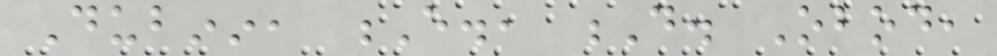Dubinin, E., D. Obod,
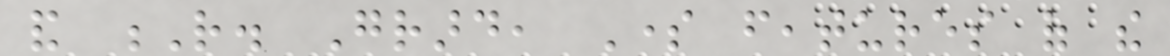and R. Grard, Some features of the
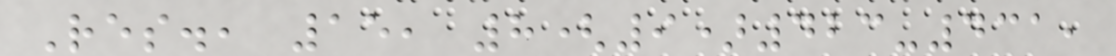Res., 15, 8(9)423-431,
